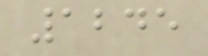1245
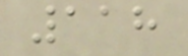118
